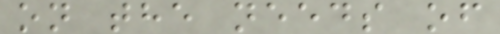on the needs of
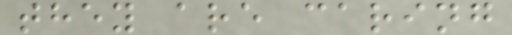they are caring
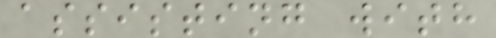assisting with
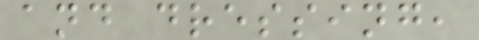and dressing,
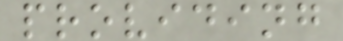providing
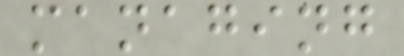managing
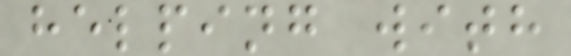helping with
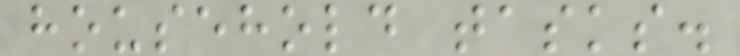household tasks.
